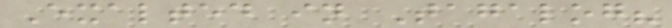Exalted in Tagalog?
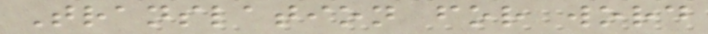Translation for word
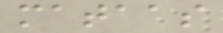mataas
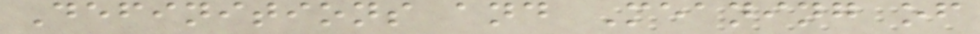Definitions and Meaning of
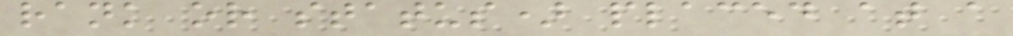rank or status) placed at a
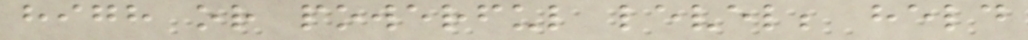high or powerful level; held
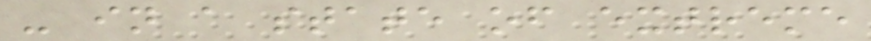- in a state of extreme
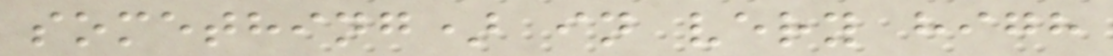something) in very high
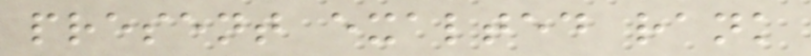present exalted rank
